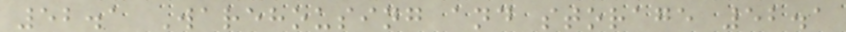52.1 Warehousing and storage 52.1
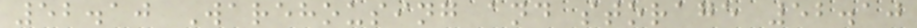52.10 Warehousing and storage 52.10
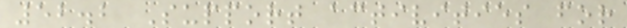52.2 Support activities for
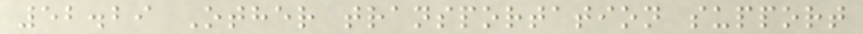52.29 Other transportation support
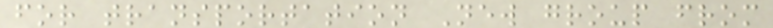for transportation New group from
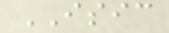ISIC
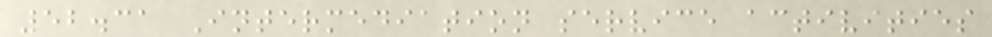52.31 Intermediation service activities
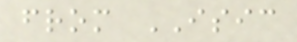from ISIC
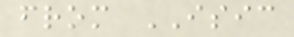from ISIC
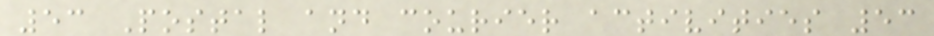53 Postal and courier activities 53
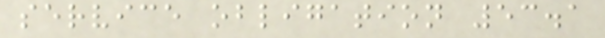service obligation 53.1
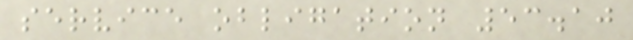service obligation 53.10
